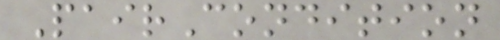PairCondition
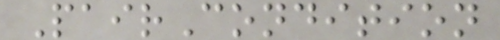PairCondition
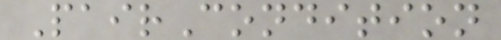PairCondition
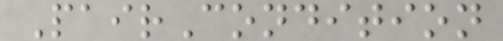PairCondition
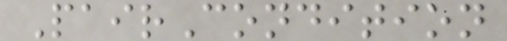PairCondition
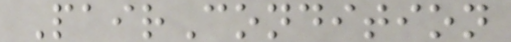PairCondition
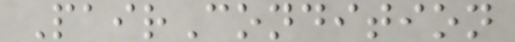PairCondition
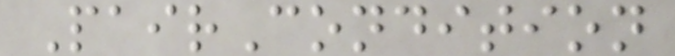PairCondition
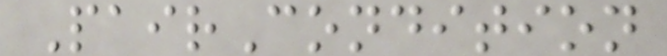PairCondition
